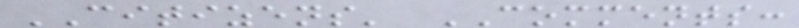CITIZENS' COMMENTS:
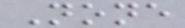None
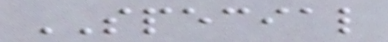SPECIAL
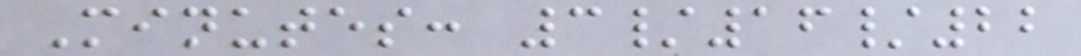Minutes: 3/16/22
